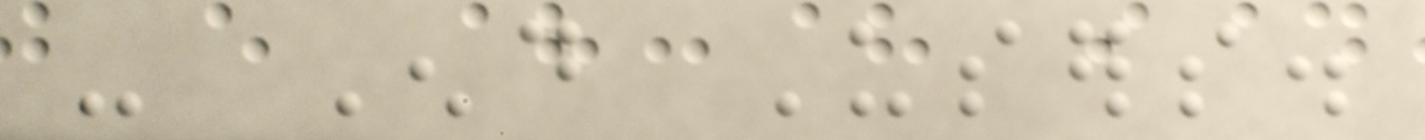- End Users.
